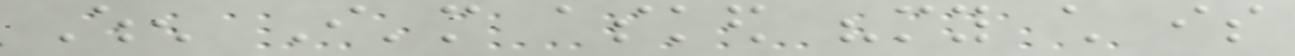When I'm asked "my child is
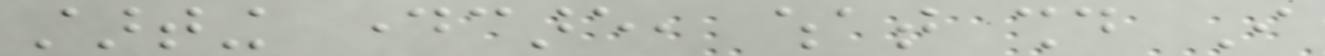starting daycare, what should I
